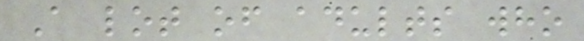A lot of adults who
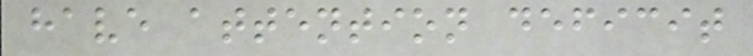have attention deficit
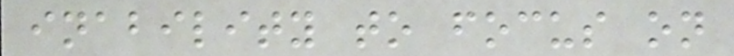inability to focus on
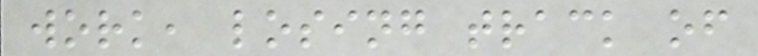work, losing track of
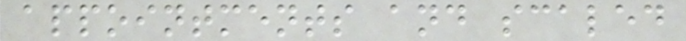appointments and scaled
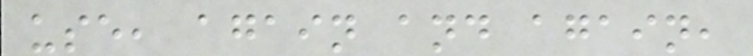use, again and again,
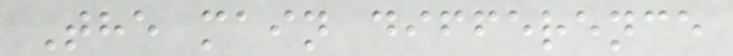The main difference
